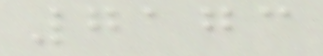7173
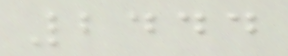2444
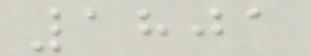1801
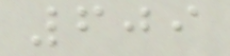609
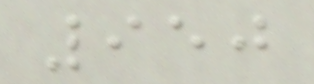950
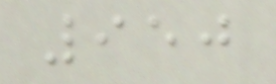950
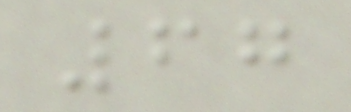67
